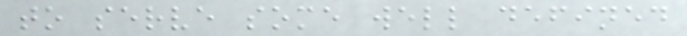to serve some well defined
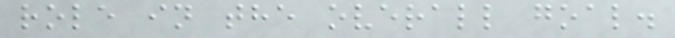role in the overall goal.
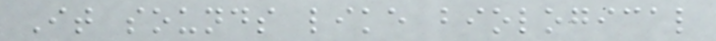It sounds like biological
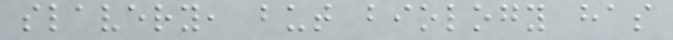slavery, but biology has
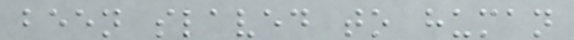been slaved to human
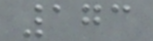173
